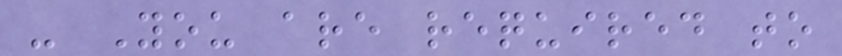- You are required to
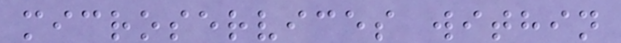microservices within
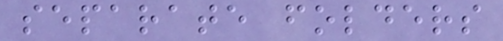separate folders
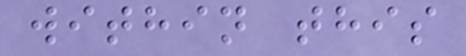within this
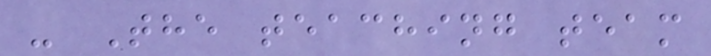- The teaching team
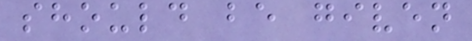should be given
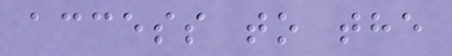access to the
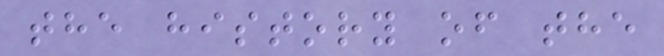the history of the
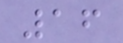16
